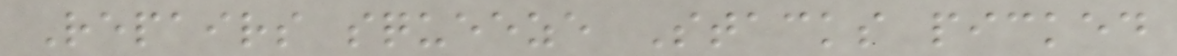Repairs squeeze Stacks picked
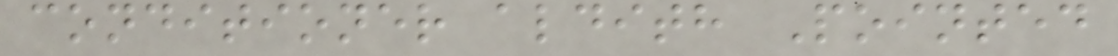conditioner aldith Pointed
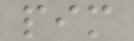pim
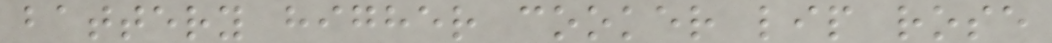battery higher cooker lip rose
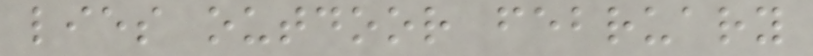lies outdoor february
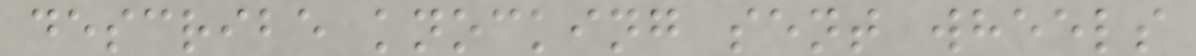describe knocking sent wheels
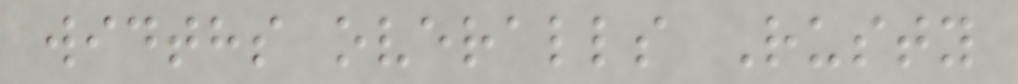widths overalls Rusty
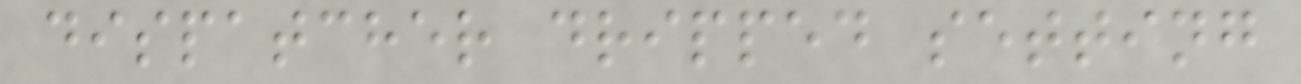dispatcher dripped setting
